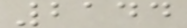2144
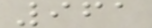961
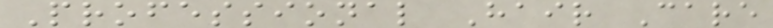Professional Hair Care
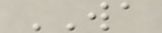WA
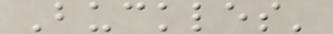Buckles'
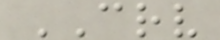CRV
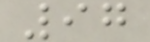97
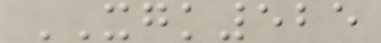XGK525
